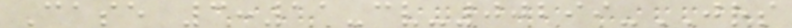Case 3:11-cv-00299-JRS
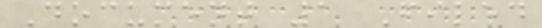Document 1 Filed
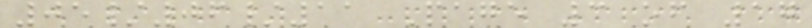05/06/11 Page 3 of 17
